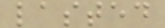lasted
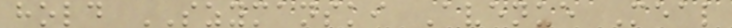hold SZYMANSKI Avenue Meal
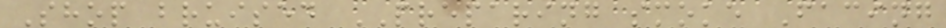Shop bruised PREPARING smoke Facing
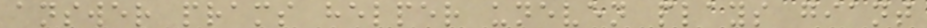answer prams helper uneven plays giant
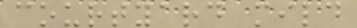courtyard mild
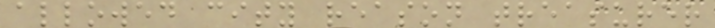allowed city reason treasurer
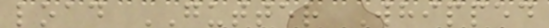load GUTTER Whipped
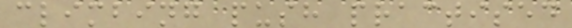climbing push practised
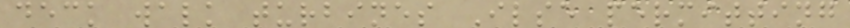deck walk turbines Ilse permitting
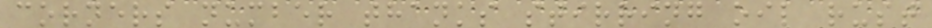corners number thanks stirring oil rust
